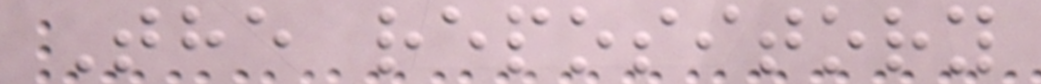The repository
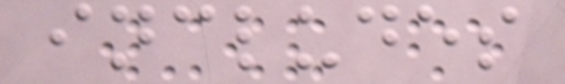includes
